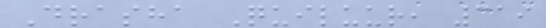Drasha Quiluur, 319
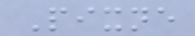Pixne
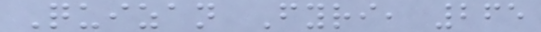Quizan Fyri, 265
